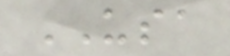USA
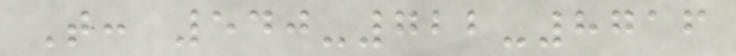T: 540-722-8716
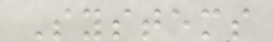Systems
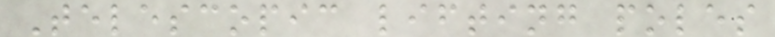Telescopic lifting poles
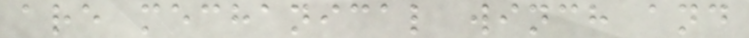are mechanical winch and
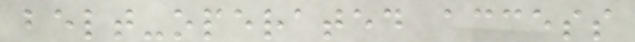belt-operated access
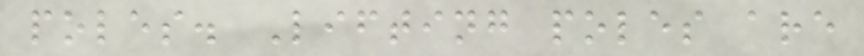poles. Lifting poles are
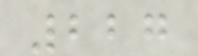227
